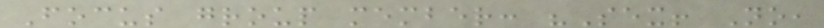Focus group member: "Sex! No,
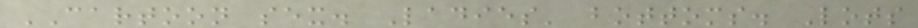CARTOON sex. Ladies' bottoms. Lots
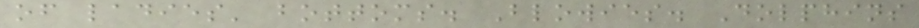of ladies' bottoms. Blowies. Dolphins
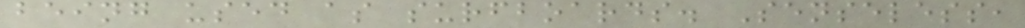being used as surfboards. Senseless,
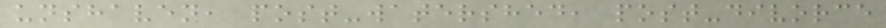unshaven, post-watershed, post-divorce
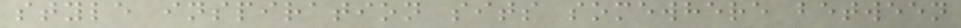style inspiration sits somewhere between
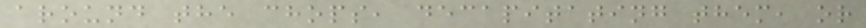around the chops, decapitating them, or
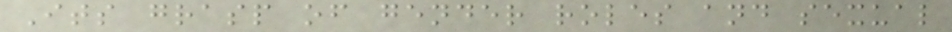Its grasp of gender roles and sexual
